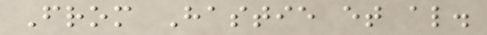From Hastie et al.
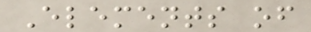Elements of
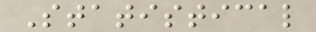Statistical
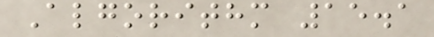Algorithm 15.1
